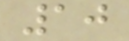10
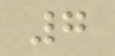7
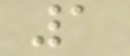1
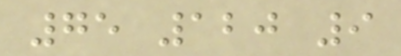75 120 9
